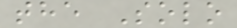the Solo
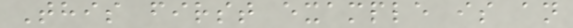This first example is an
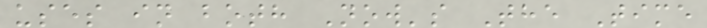uses in both Now's The Time
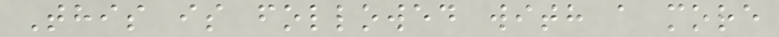This is followed with a more
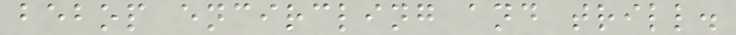bebop encircling and trill.
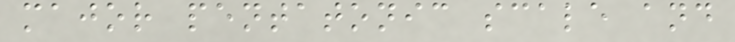major pentatonic scale and
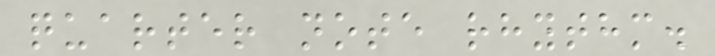quarter note rhythm.
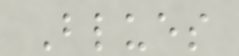Blues
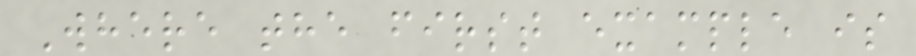Where the first example is
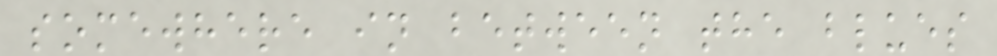somewhere in between the blues
